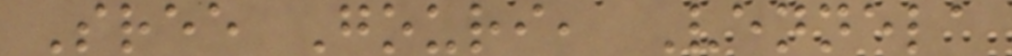Sree Gouri, Vennela
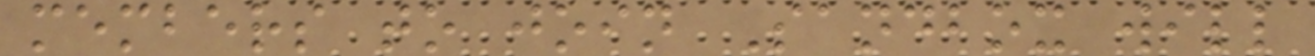members to join Sandbox will
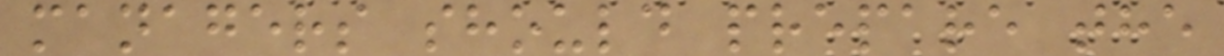managers should prepare the
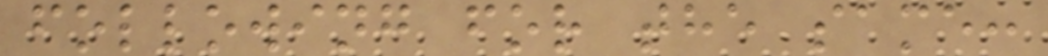following for the same:
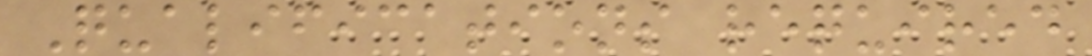Qualifications required
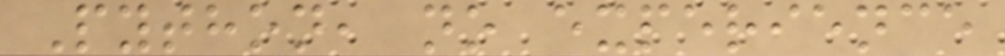Python, no experience
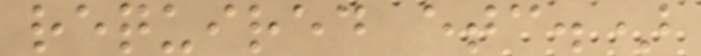required etc.)
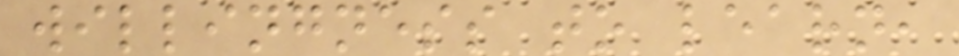willingness to learn,
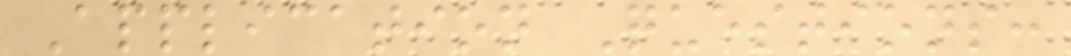Application Questions:
